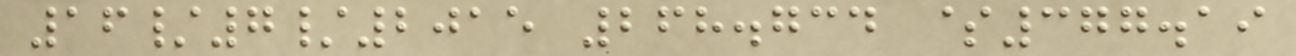16/7/2015 268.734 $377.19
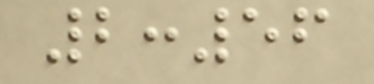2:56
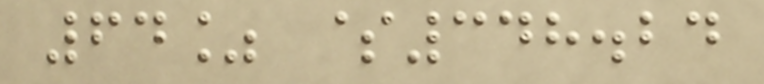64% $348.24
